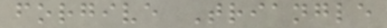forgive Triangle
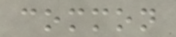common
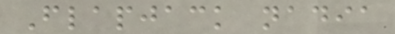Flapjack nadia
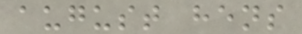august hens
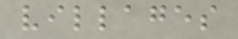villages
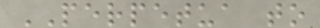PERPETUA to
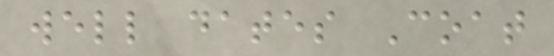well dates Coat
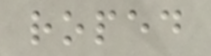roped
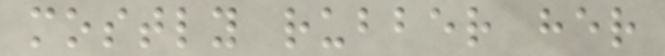mostly rubber her
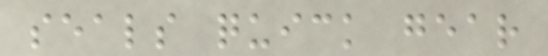seals quick gear
